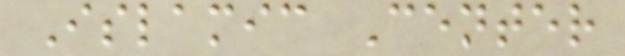Islamic Center
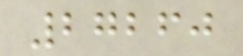27260
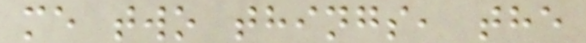me two things, the
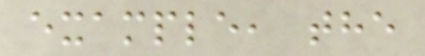example, the
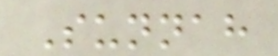Sunnah
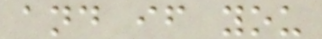and if you
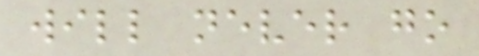will never go
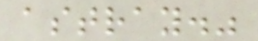astray."
